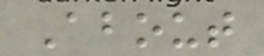About
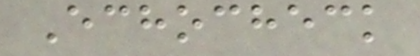Echocheck
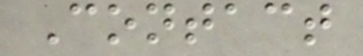Contact
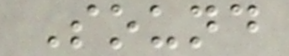Sound
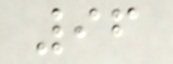96
